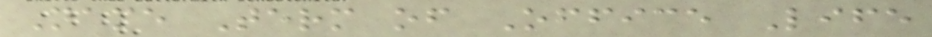Name Term of Office Life
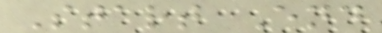Start End
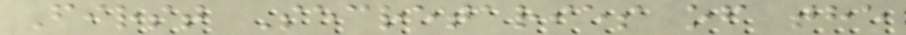First Secretaries of the
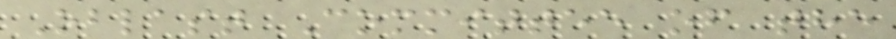Oblast Committee of the
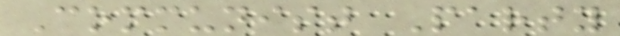Communist Party
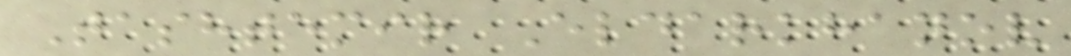Tashtemir Eldarkhanov
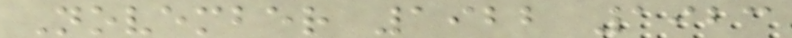November 1922 1923
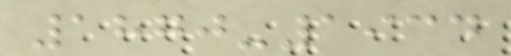1870-1934
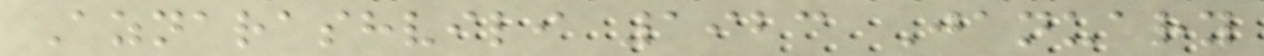Aznarashvili 1923 January
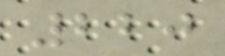220
